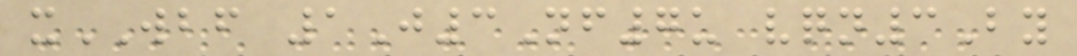xWBF 1J3Nf7u vqn3By
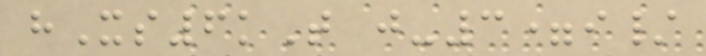hXs6kT j-3=i/
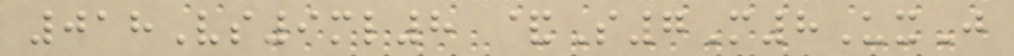018Vs9ml8 &S7M8UxJ
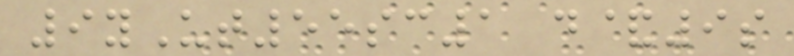9yUt55sc1 d&9s
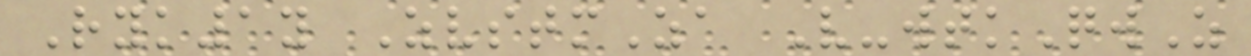Ryk1y ZvstmZa V-wtkQwZ
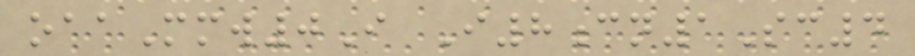oaaMmw0I I8cn1Sc4
